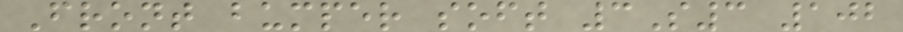Front bumper soft 3S3 102
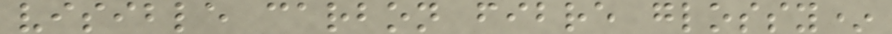visible carbon fibre glossy*
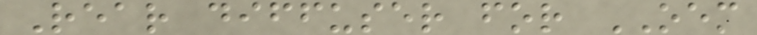Rear diffuser for OEM
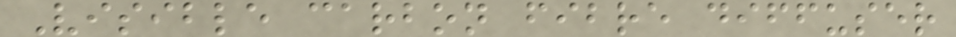Visible carbon fibre diffuser
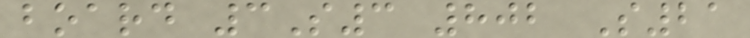board 3S3 802 S21
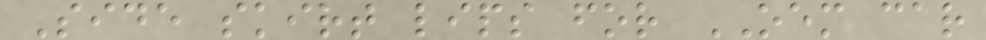Side skirt lips for OEM car
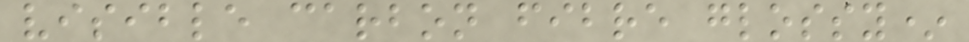visible carbon fibre glossy*
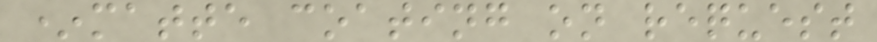*matte coating on request
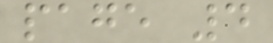page 4
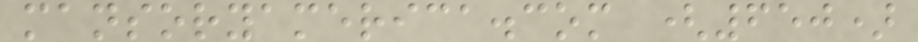mansoryamerica.com (650)
